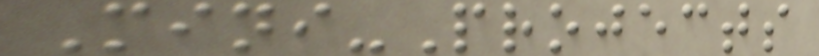Mini-Projects
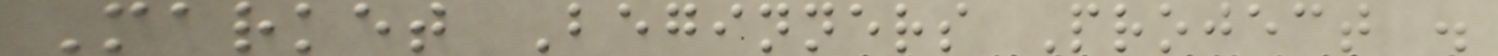Market Beginners Project .
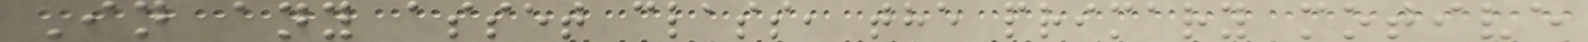In any asset class, the primary motive
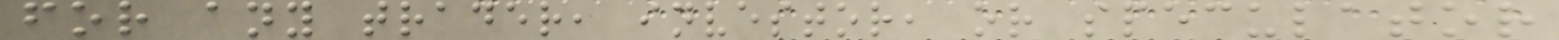for any trader, investor, or speculator
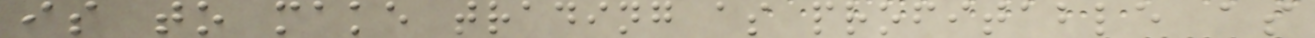is to make trading as profitable as
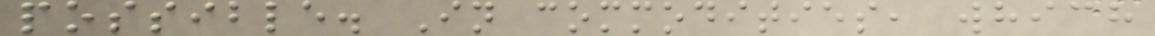possible. In commodities, which
